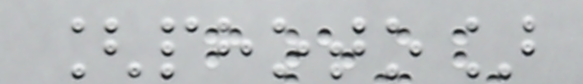[photo]
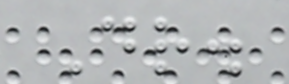Dr.
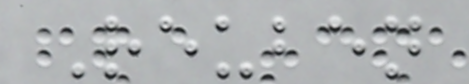Reuben
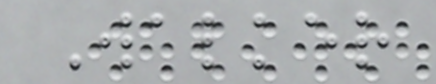Walker
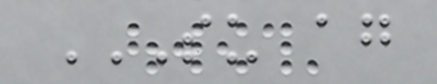SU AG
